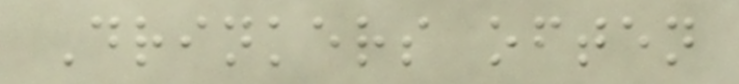Drinkers often
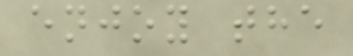enjoy the
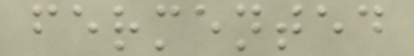fermented
